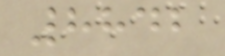8842
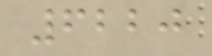6220
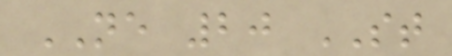NE 20 ST
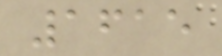1615
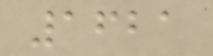1621
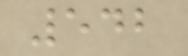542
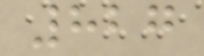827
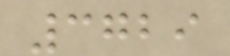3729
